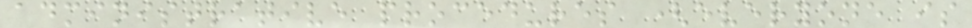administrative procedures (everyone is
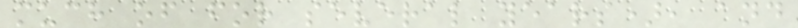much of for several years), and
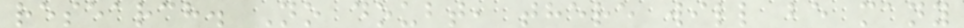research. No doubt, there will be many
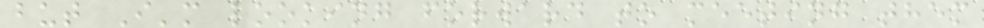but I'm looking forward to meeting them
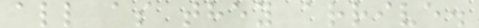all as they arrive.
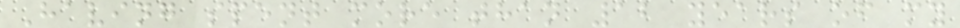Having spent more than 12 years of my
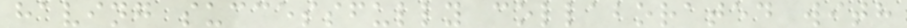having successfully collaborated with
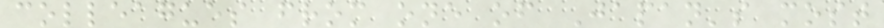colleagues from one of Japan's most
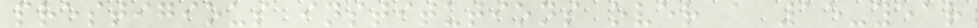prestigious institutions over a 15-year
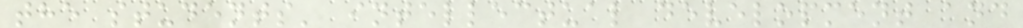the students' intellectual development and
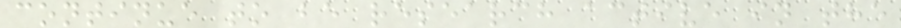continue to be research active in the
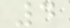4
